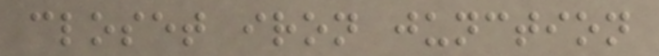closet iron junction
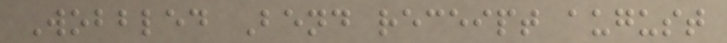Wobbled Bend receipt august
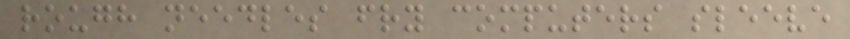rough needles fry computers sleeve
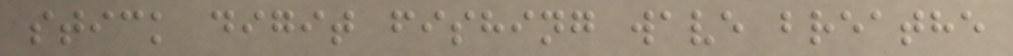stick digit fishing wave breathe
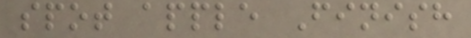spot apple Finish
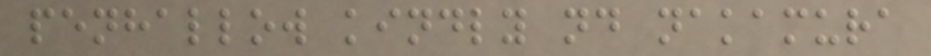penhallow kindly nd nakamura
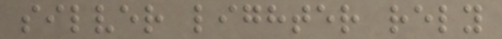silver lighter rely
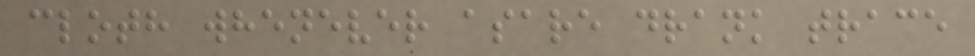cloth whenever asare drank trace
